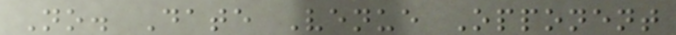No. Date Venue Opponent
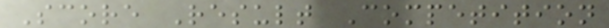Score Result Competition
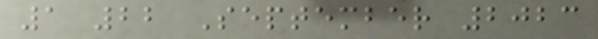1 22 September 2023
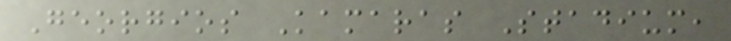Georgios Kamaras Stadium,
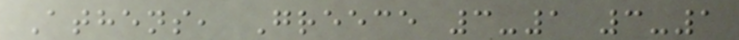Athens, Greece 3-1 3-1
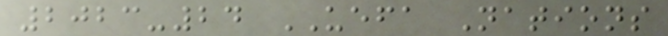2023-24 UEFA Nations
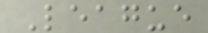League
